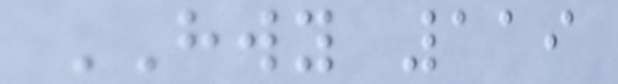HWY 119
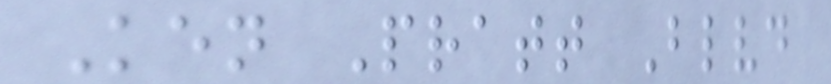Ken Pratt Blvd
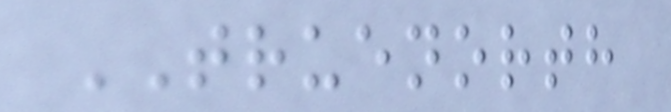TRUENORTH
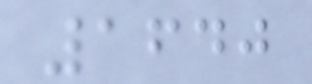1640
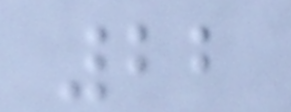22
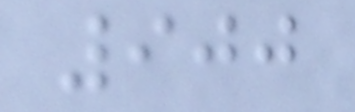900
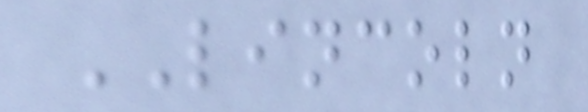LINCOLN
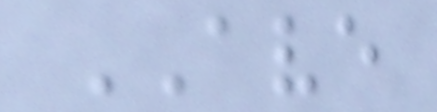AVE
